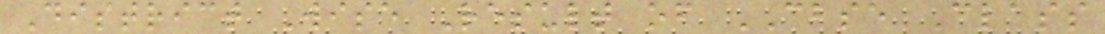District Wise Result of CBSE Class
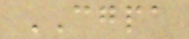CGPA
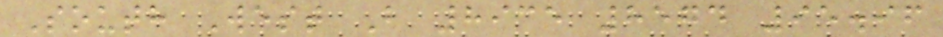South West B 8935 8574 95.96
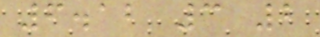6.12 3 2
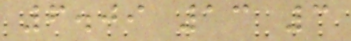6.09 13 3
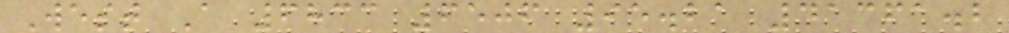West A 6833 6506 95.21 41361.2
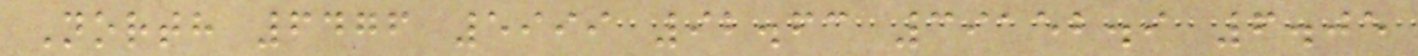North 6476 5999 92.63 39152.9 6.05
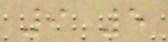9 5
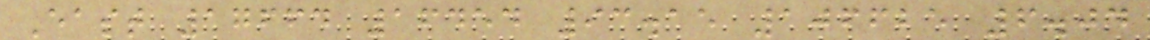East 17664 16454 93.15 106625 6.04
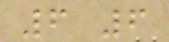6 6
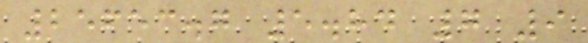25653.7 5.84 7 9
